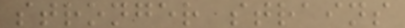stronger strains
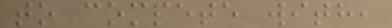to compete with,
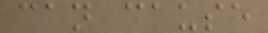can cause
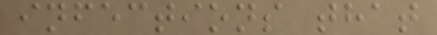infections that
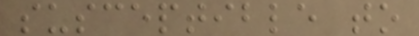susceptible to
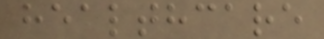healthcare
